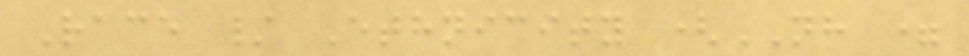Race / Ethnicity (NH =
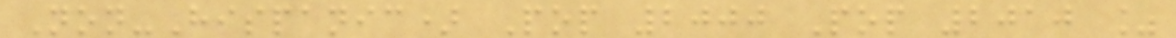Non-Hispanic) Pop 2000 Pop 2010 %
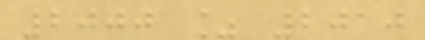2000 % 2010
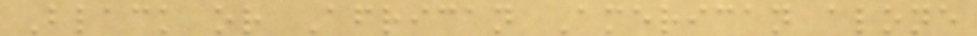Black or African American alone
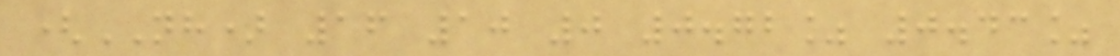(NH) 16 10 0 0.72% 0.43%
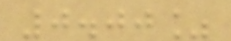0.00%
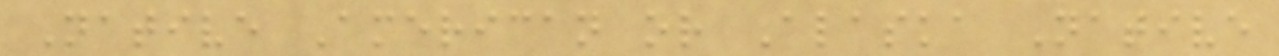Native American or Alaska Native
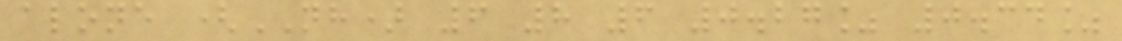alone (NH) 6 8 6 0.27% 0.34%
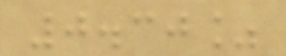0.30%
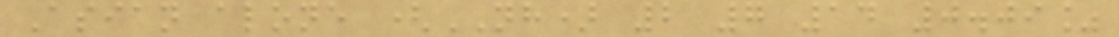Asian alone (NH) 2 7 14 0.09%
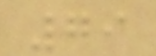79
